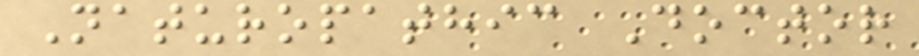Naturopathic Doctor
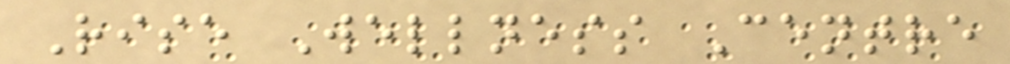Rise Wellness Centre
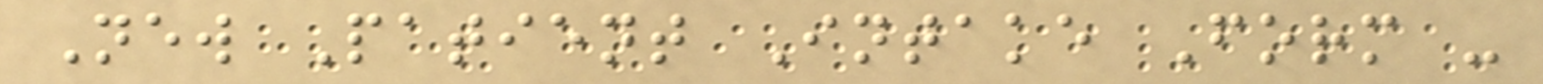New Patient Intake Form -
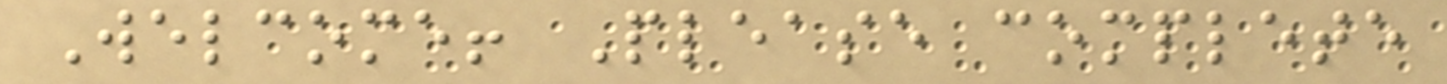Welcome! Please complete
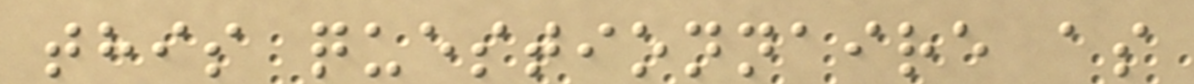this questionnaire as
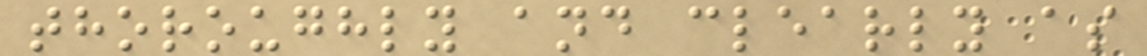thoroughly and clearly as
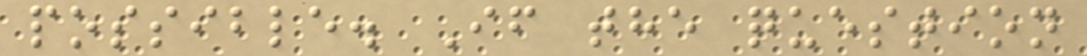possible. If the question
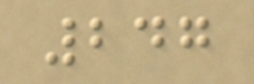247
